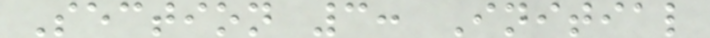Section 3: Initial
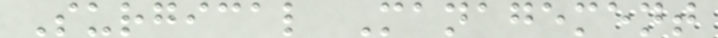Surgical Management
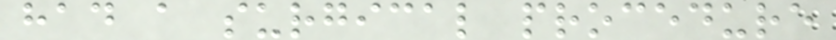had a surgical procedure
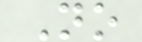No
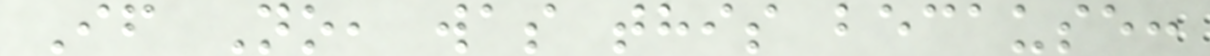If No, was this because:
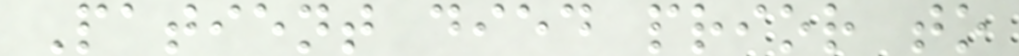Patient died prior to
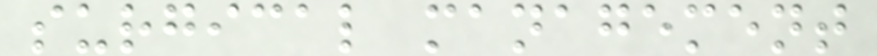surgical management
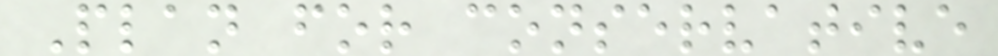Plan for conservative
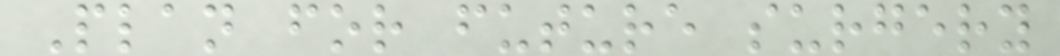Plan for future surgery
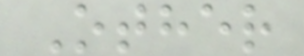Other
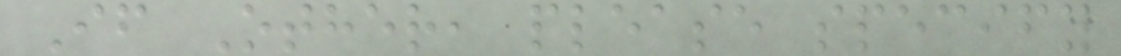If Other, please specify
